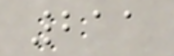211
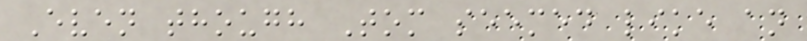Even though Tom seemed like an
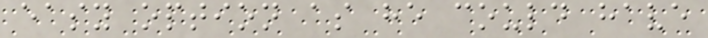easy option as he could have
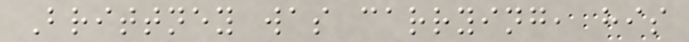Brittney was carrying, his
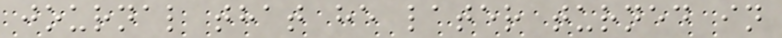journal that he later turned in
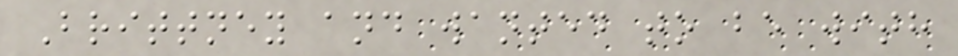Brittney and wanted to be with
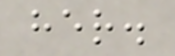her.
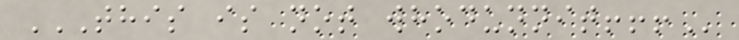THIS IS NOT WHODUNNIT!!!
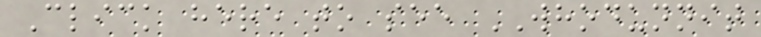Click here to see WHODUNNIT
